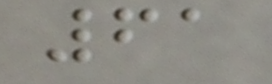61
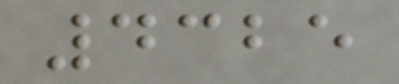4325
